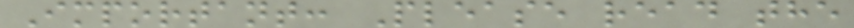Important: Please read the
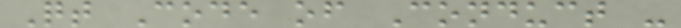Qt Code of Conduct -
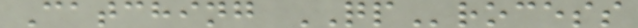Catching QProcess
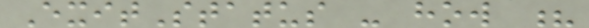ExitStatus - how ?
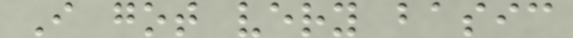I got very basic
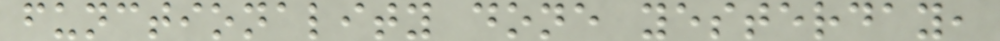functionality done yesterday,
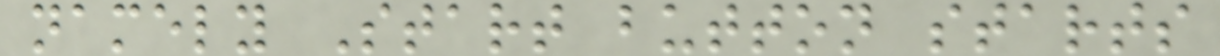namely Start button starts
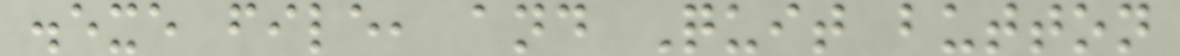.exe file, and Quit button
